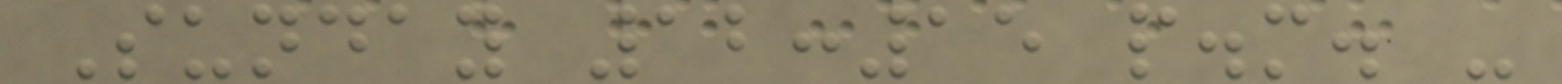Sunday 12:15 p.m. -
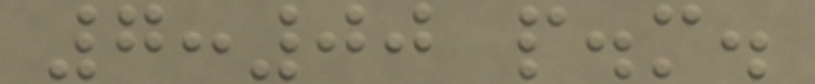7:00 p.m.
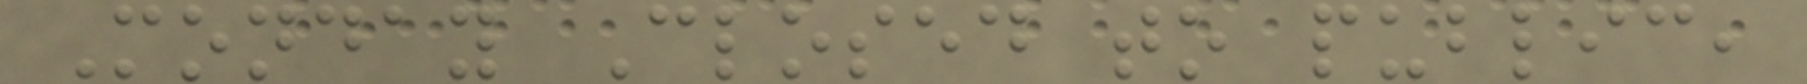Monday Closed to public,
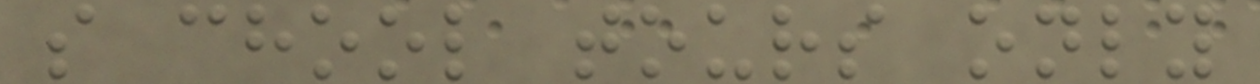s chool tours only
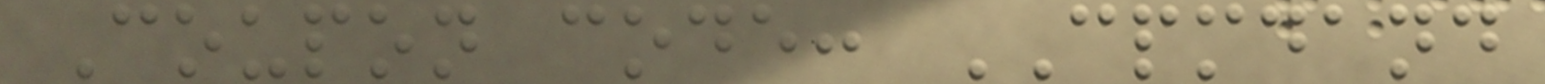Coupon code: CPMDAND
